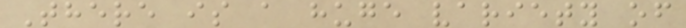There is a huge variety of
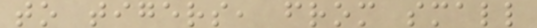to tigers, from small
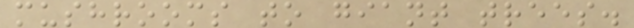mushrooms to giant trees.
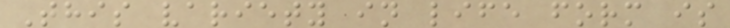This variety in life form is
